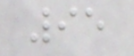95
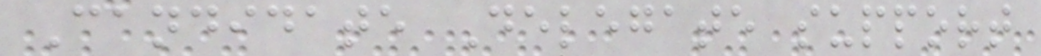Candidate Delegate support
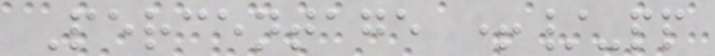Percentage +/-pp
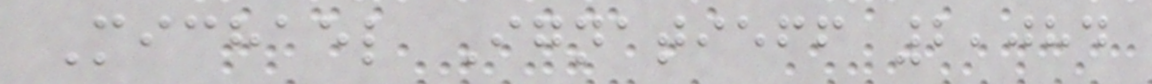Michael Ignatieff 2,084
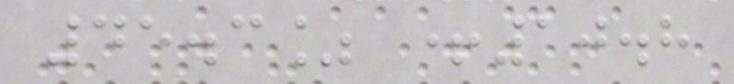45.3% +10.8
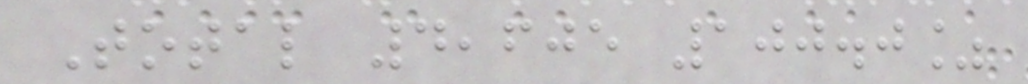Total 4,605 100.0%
